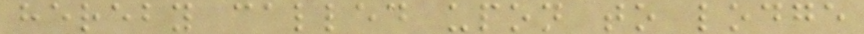hereby called upon to lodge
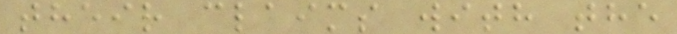their claims with the
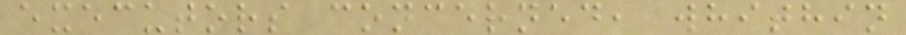executors concerned, whithin
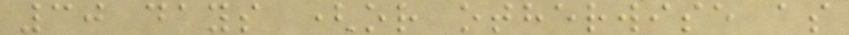30 days (or otherwise as
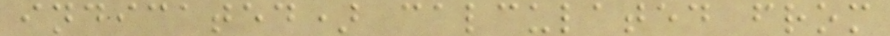indicated) calculated from
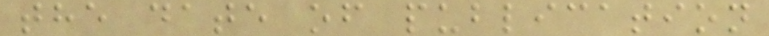the date of publication
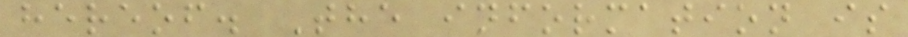hereof. The information is
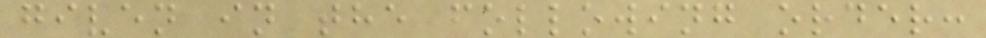given in the following order:
